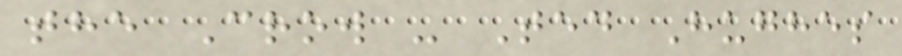the Crow - Ted Hughes
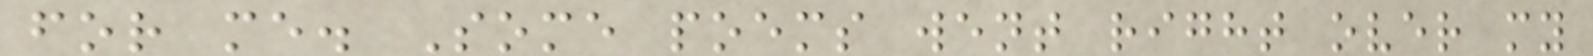for me. Some poems went right over my
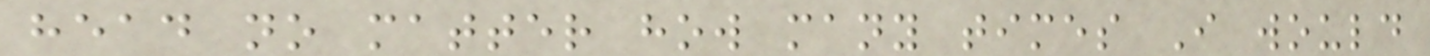head no matter how many times I would
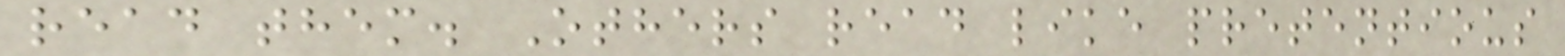read them. Others read like pretentious
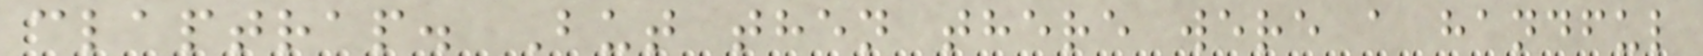claptrap. But then there were a handful
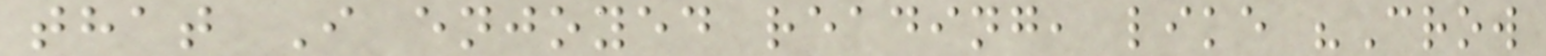that I enjoyed reading, like "Crow
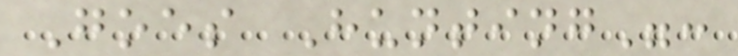Goes Hunting":
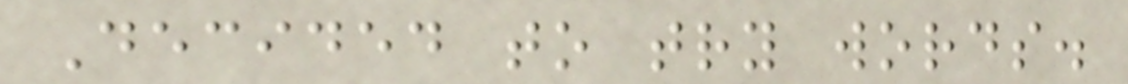Decided to try words.
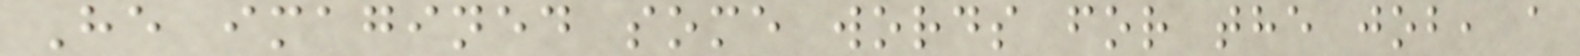He imagined some words for the job, a
